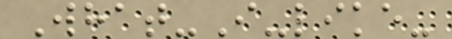What-I-like-
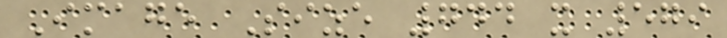Image Size 744 x 579
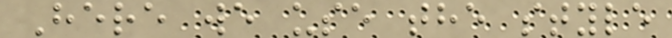Here we use the style
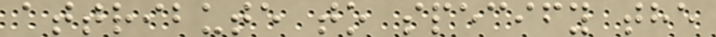attribute to specify the
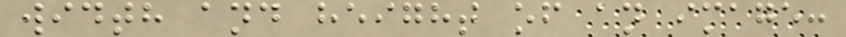width and height of an image:
